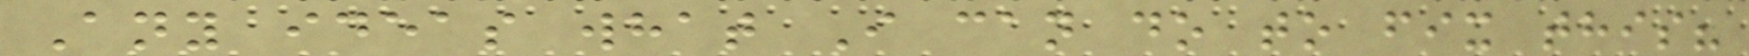Any ideas what I can do to fix this?
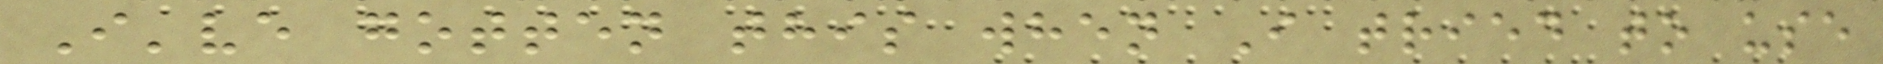I've gotten this when I tried to use
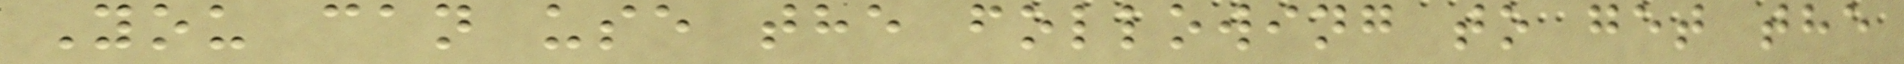You can use the following to get the
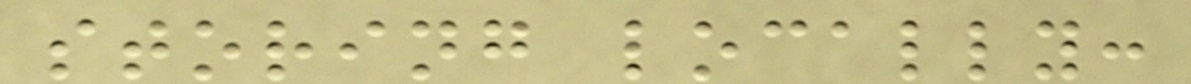storing locally:
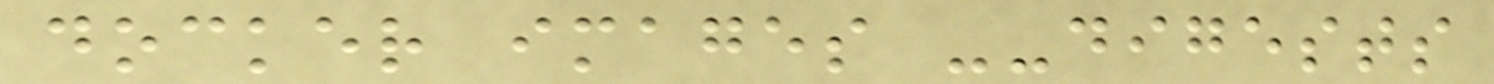docker images --digests
